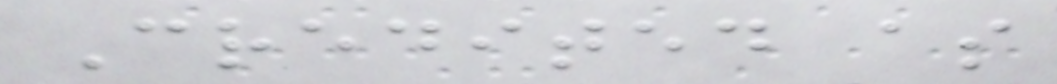Credited as
